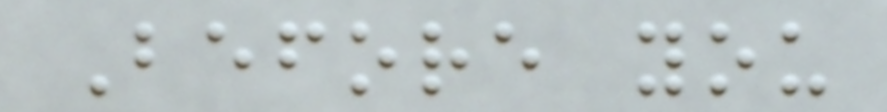Before you
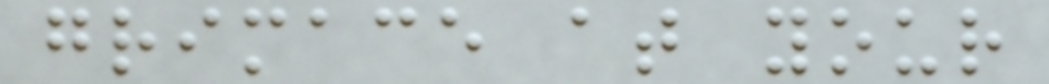grimace at your
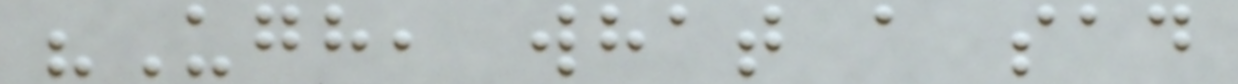"Ugh, what a sad
